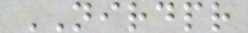NIRDPR
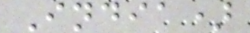India)
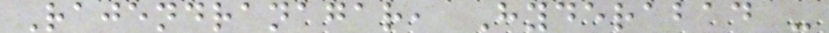Rajendranagar, Hyderabad -
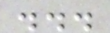...
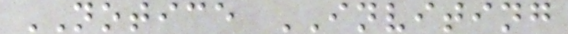NOTICE INVITING
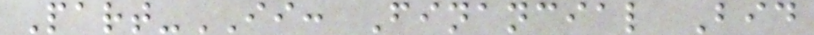Part-II: Financial Bid
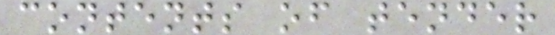contents of tender
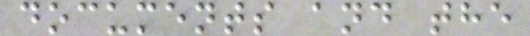documents and the
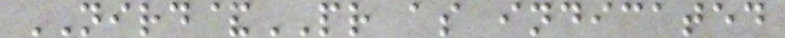NIRD&PR as indicated
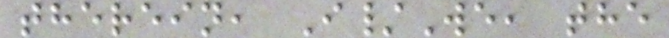therein, I/We, the
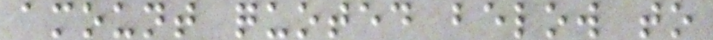amount quoted below to
